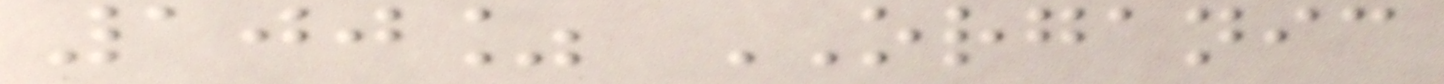100% ORGANIC
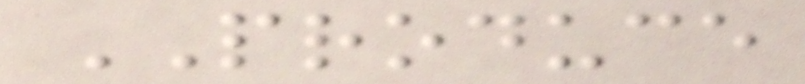PRODUCE
